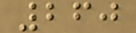260
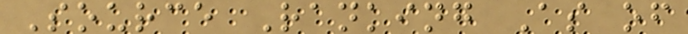Source Ranking As of
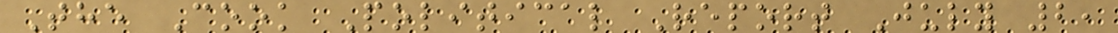The Cook Political Report July 2,
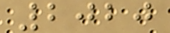2020
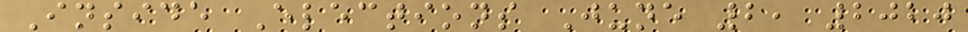Inside Elections June 2, 2020
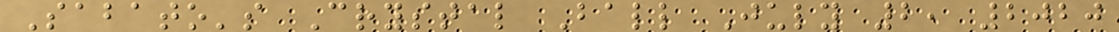Sabato's Crystal Ball July 2, 2020
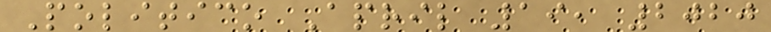Politico April 19, 2020
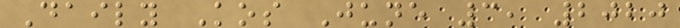Daily Kos June 3, 2020
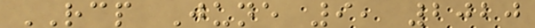RCP June 9, 2020
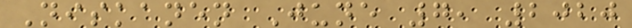Niskanen June 7, 2020
